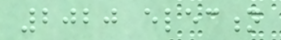2020 election
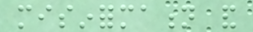misinformation and
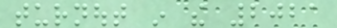turnout in the 2021
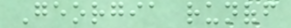Georgia runoff
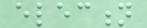election
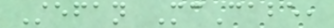Stefan McCabe,
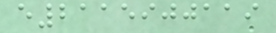e2115900119
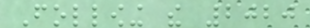Following the 2020
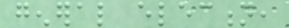general election,
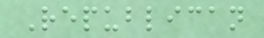Republican
